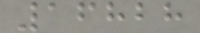16828
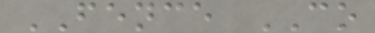FENCE CO
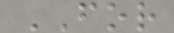FOR
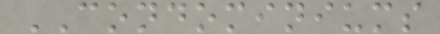CONDOMINIUMS
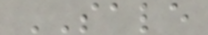SALE
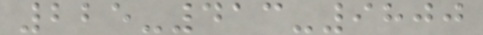225-413-9800
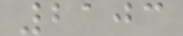2103
